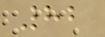82
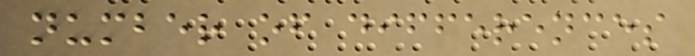number of differences
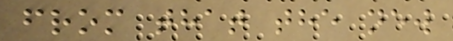from that the new
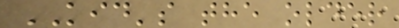KID's the older
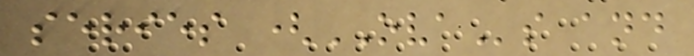series (OVAs and
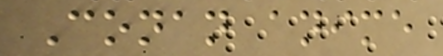Conan anime
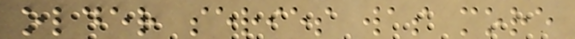older series was more
